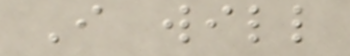I will
